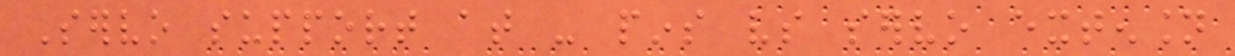Servo support at - pins vs servo extension
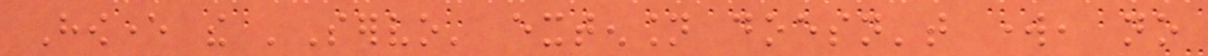However the 'Servo' extension doesn't work, no
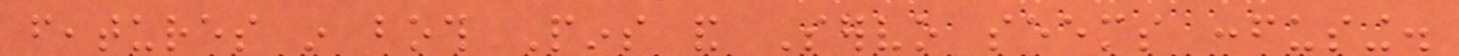features in both Pins and Servo seems confusing.
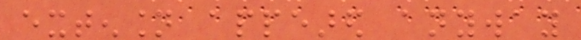extension appeared anyway
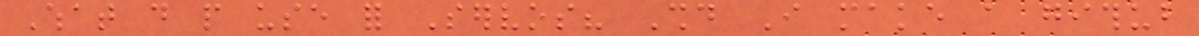What do people use for Servos? Should I make a github
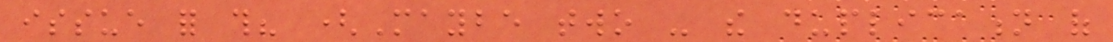issue for this? (Maybe two - the duplication of
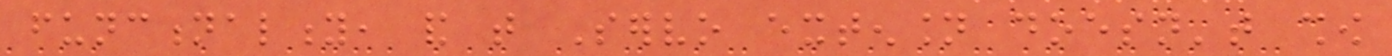functionality, and that Servo extension doesn't show
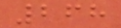268
